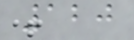120
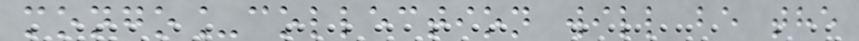mongo_collection will be the
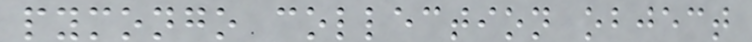pymongo collection object
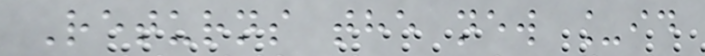Returns the new _id
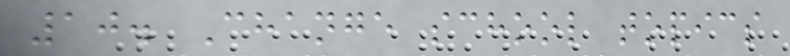10. Change school topics
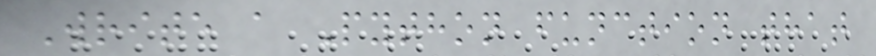Write a Python function that
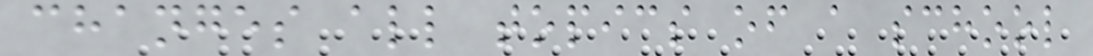changes all topics of a school
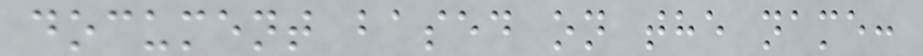document based on the name:
